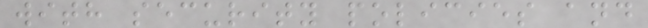with security policies and
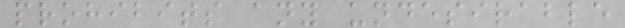prohibits any undesirable
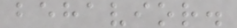behavior.
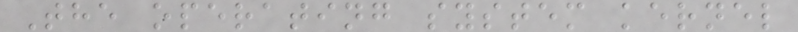The operating system kernel
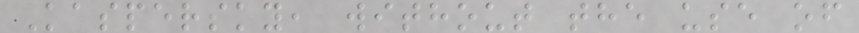Kaspersky, without the use of
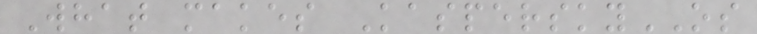What makes KasperskyOS
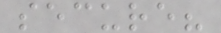secure?
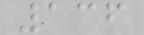136
